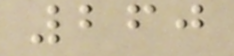260
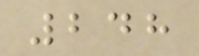248
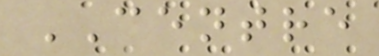CENTRE
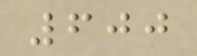600
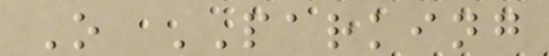O PARKING
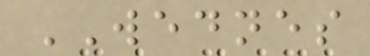WEDNES
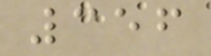356
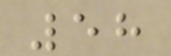58
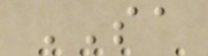SA
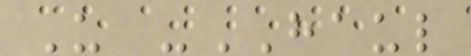U -HAUL
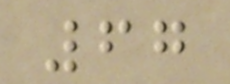67
